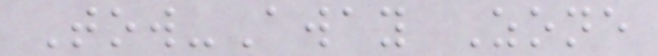Tow-Away Zone
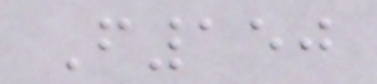F150
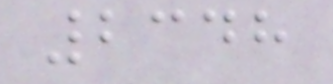2348
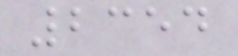2354
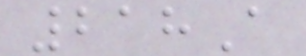218A
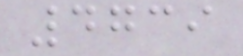4739
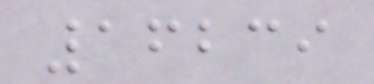16239
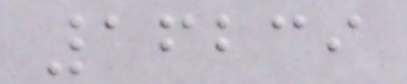16239
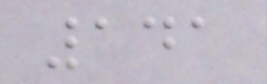141
